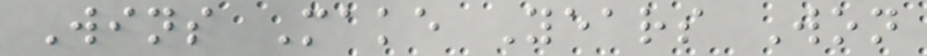Wins Make Years Won
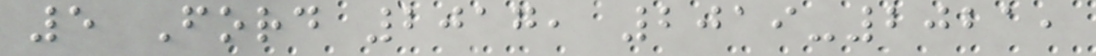5 Ford 2017, 2019-2021,
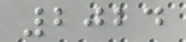2024
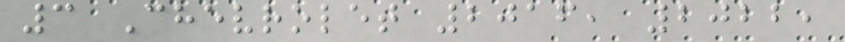3 Chevrolet 2016, 2022,
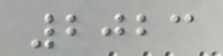2023
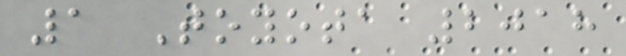1 Toyota 2018
